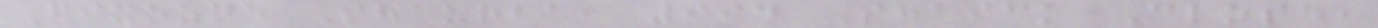Pixozne Shaurba, 994 Shaick Close,
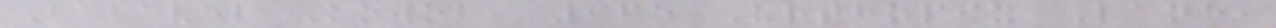Babavel Kowob, 965 Urthopix Lane,
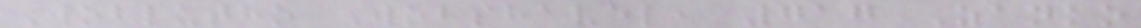Woblutho Wobshavel, 717 Zanko
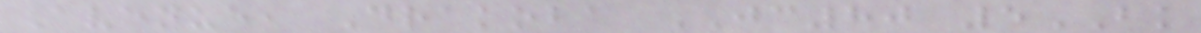Avenue, Drakoba JC80 5BK
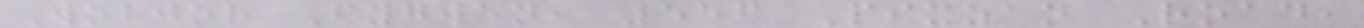Wobjor Fygwen, 556 Pixzan Road,
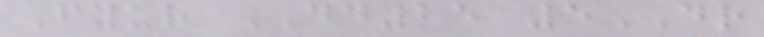Fyur DD25 5DR
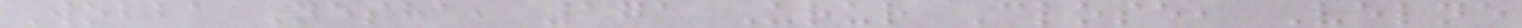Wobba Nesha, 171 Urur Close, Velne
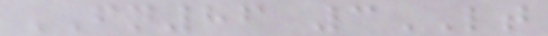FN86 3LT
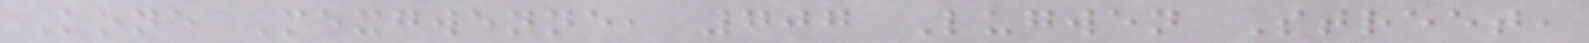Kone Mexgwenne, 707 Lugwen Street,
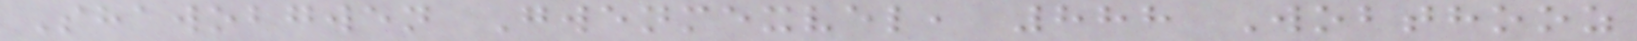Shawobgwen Gwenmexvel, 888 Wobthooz
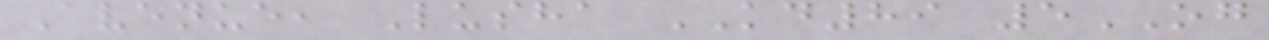Avenue, Lusha KD89 5OG
